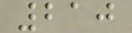210
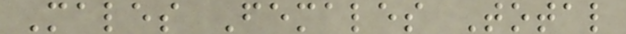Males Females Total
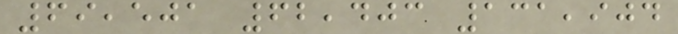69,501 62,403 131,904
